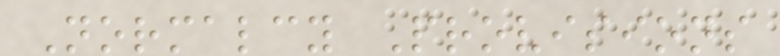Normalcy Provisions
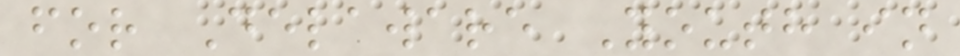for Delaware Youth in
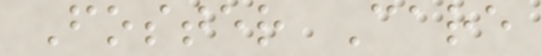Foster Care
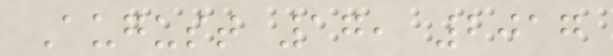August 17, 2017
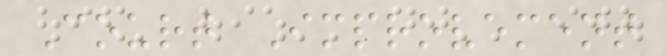Court Improvement
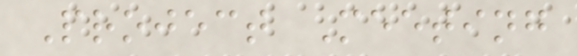Project Meeting
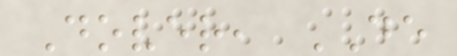Dover, DE
